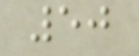50
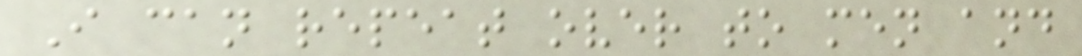I can repeat over to men and
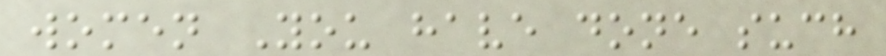women You have done such
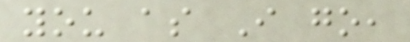you as I go,
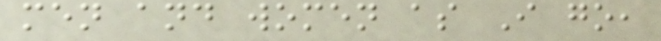men and women as I go,
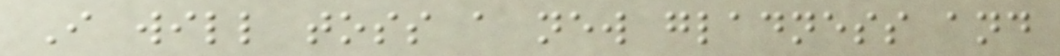I will toss a new gladness and
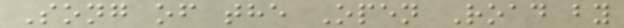Song of the Open Road by
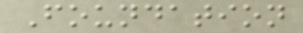Foundation
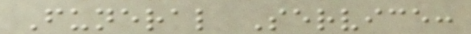Funeral Service:
